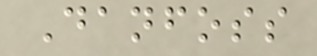Danfoss
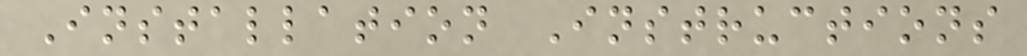Installation Instructions
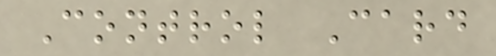Control Card
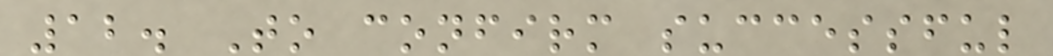12. To confirm successful
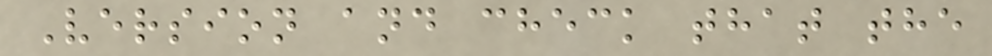Version and check that the
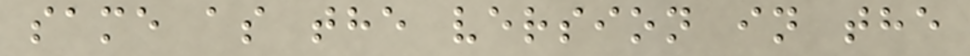same as the version in the
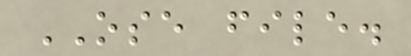OSE file.
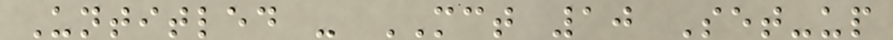Untitled - MCT 10 Set-up
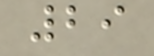29
